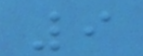9
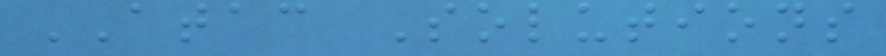ATAC Solutions
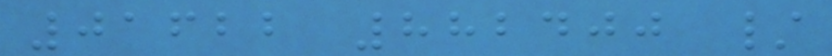01622 882400 /
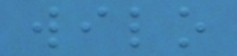wilo
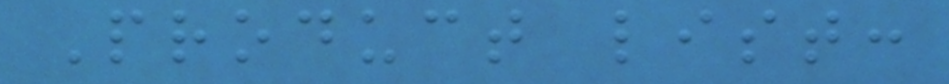Product list:
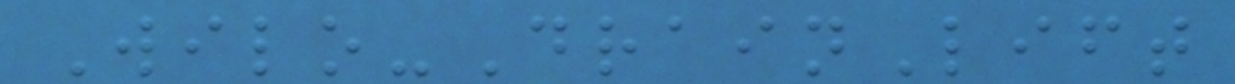Wilo-DrainLift
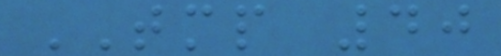TMP 40
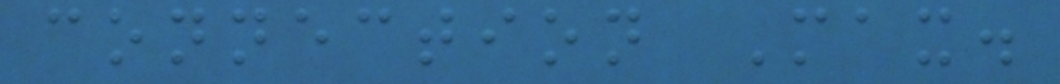connection Max.
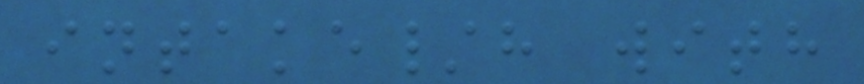intake/h with
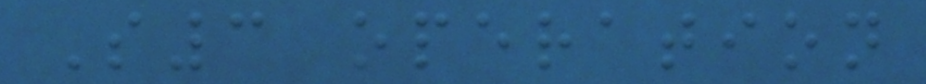S3 operation
